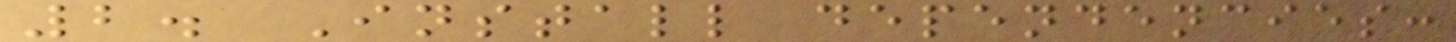2. Install dependencies:
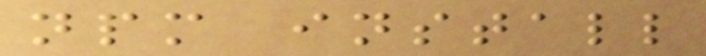npm install
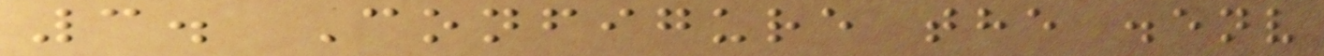3. Configure the .env
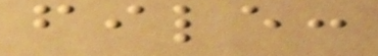file:
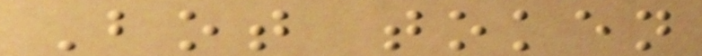Bot token
